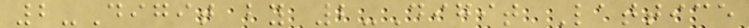2-Digit by 2-Digit Lattice
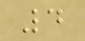4
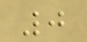0
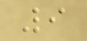9
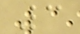3
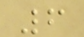6
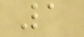1
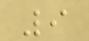9
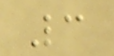3
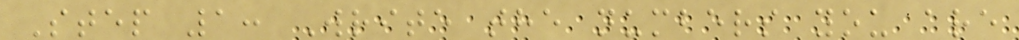Step 1: Write the numbers you are
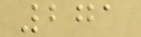271
